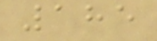185
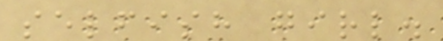selfish girl.
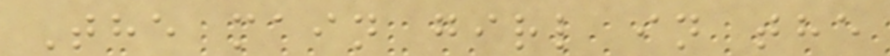The main girl in the
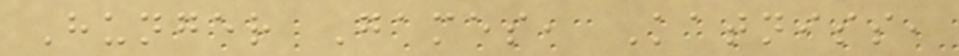Hunger Games, Katniss,
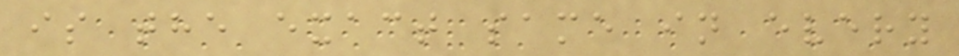is the exact same in every
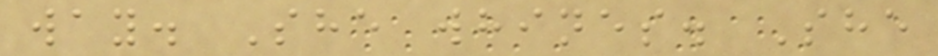way. She whines. She
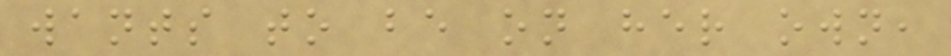wants to be on her own,
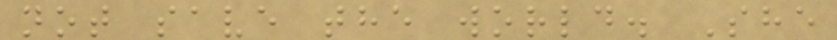not save the world. She
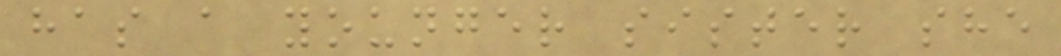has a younger sister she
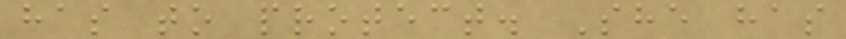has to protect. She has
